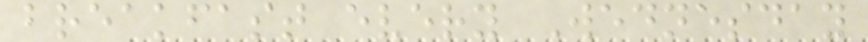breakfast every Wednesday
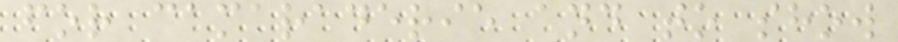for camaraderie and to show
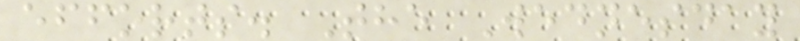efforts. The Wednesday
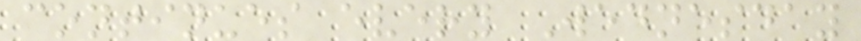continues every Wednesday
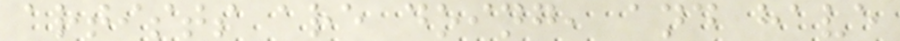artists are doing, and have
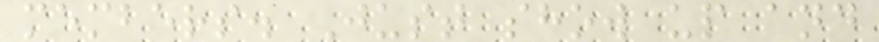members. Just show up and
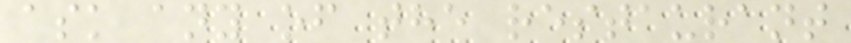ask any of the restaurant
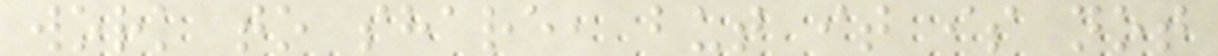work to share, but it is not
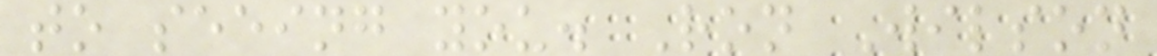to seeing you. Ron Wilson
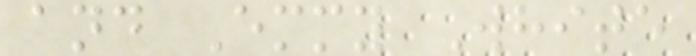and Emmy White
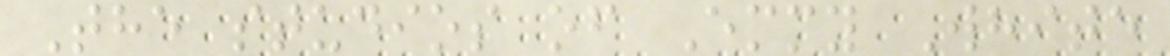The studios of Emmy White
